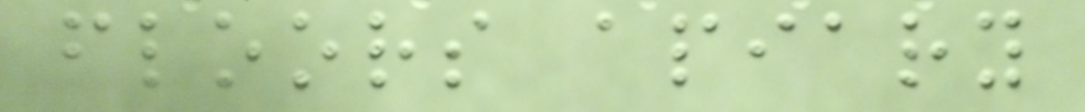floors apiary
